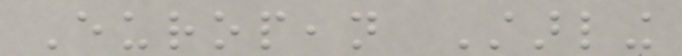European Starling
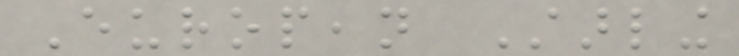European Starling
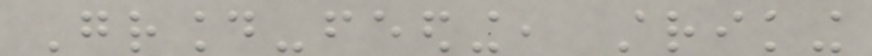Ground-feeding, striking
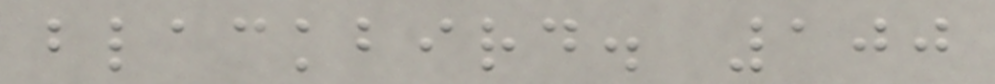blackbird. 100
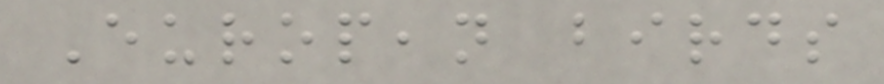European birds
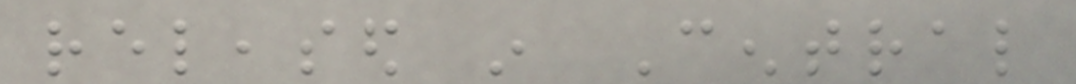released in Central
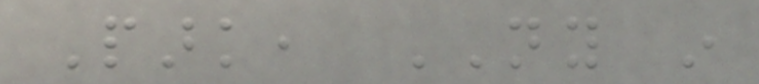Park, NY in
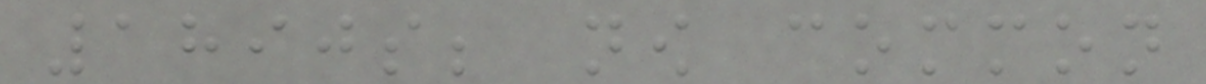1890s; now common
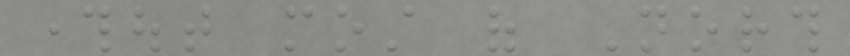throughout most of North
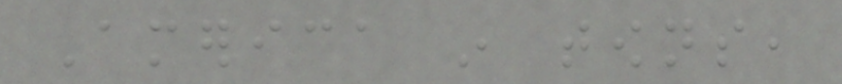America in towns,
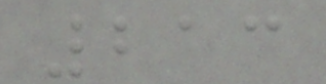213
